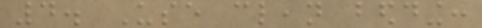4. Use clean bedding:
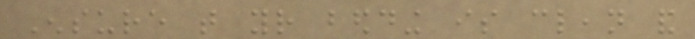Ensure that your bedding is clean and
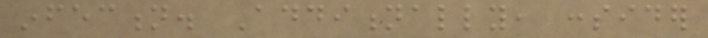infection. Additionally, consider
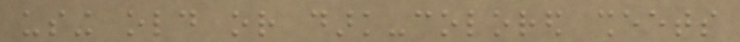using old or dark-colored sheets
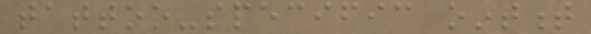tattoo-specific ointment
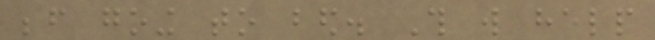before going to bed. This will help
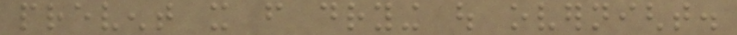prevent it from drying out overnight.
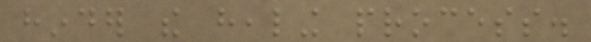hinder the healing process.
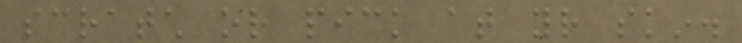scratch or pick at your skin.
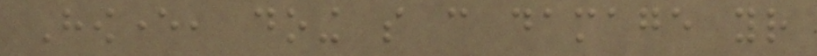However, doing so can damage your
